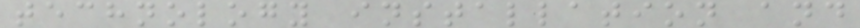technology installation and
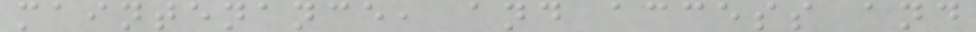maintenance, and access and
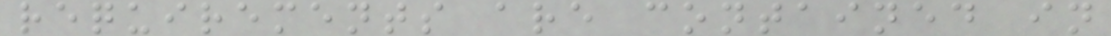requirements are contained in
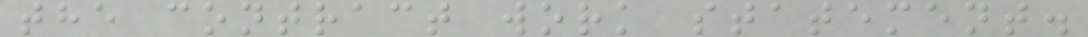the contract work statement.
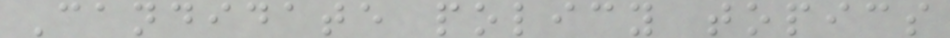Candidate policy topics
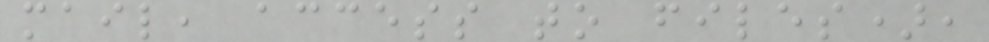mail, access to files),
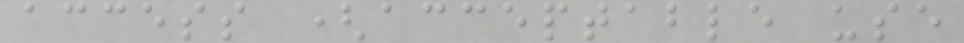access (acceptable use
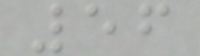56
